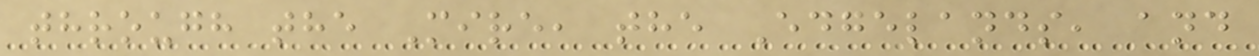through the Mire, the Edgelands, and
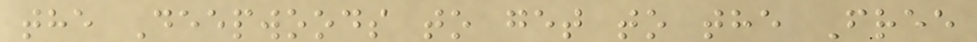the Deepwoods to get to the Free
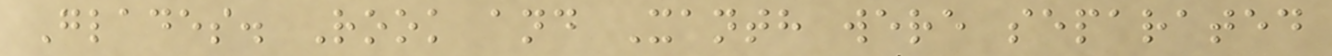Glades. Rook and Xanth were separated
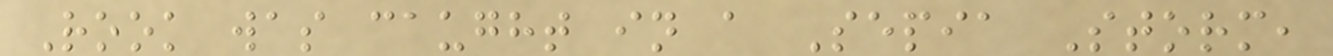Rook was caught in a Sepia Storm,
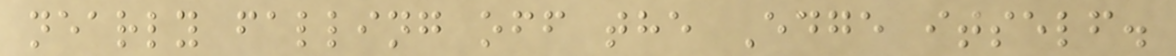nearly falling off the Edge itself.
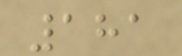181
